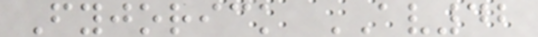Fyjorick AV42
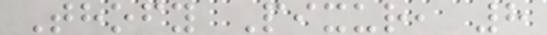Thofy Pixur, 8
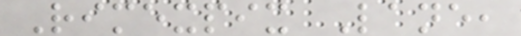Rimexpix Lane,
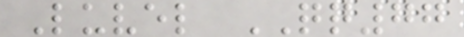Luvel QQ77
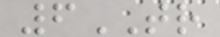6TR
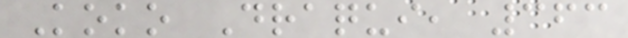Koko Draqui, 363
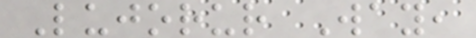Lujorur Way,
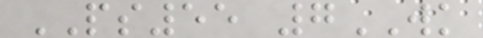PS55 7WK
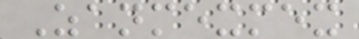Zanmexmex
